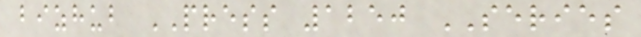bizhub PRESS 1250 SERIES
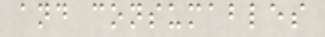and consumables
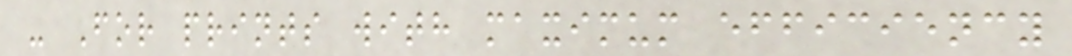- For prints with maximum efficiency
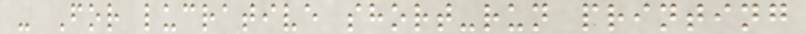- For lucrative short-run printing
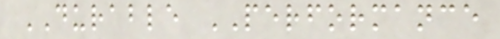DURABLE PERFORMANCE
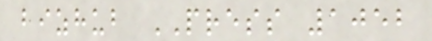bizhub PRESS 1052
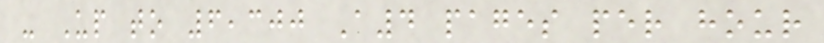- Up to 6,300 A4 pages per hour
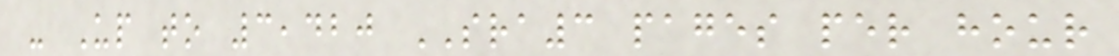- Up to 3,420 SRA3 pages per hour
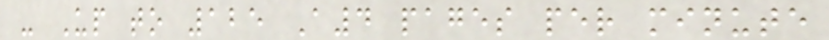- Up to 125 A4 pages per minute
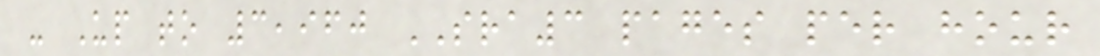- Up to 3,960 SRA3 pages per hour
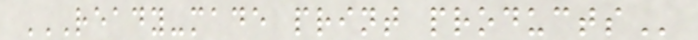READY-MADE PRINT PRODUCTS
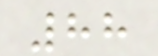88
